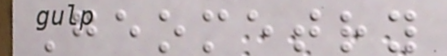Geometry
